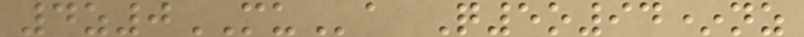4z0MUa Q5o94*nz
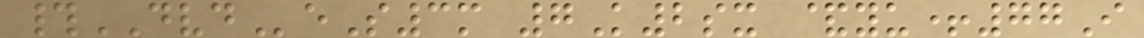#DVDeS3m 7K2sx &yu+77I
